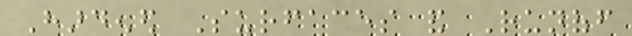Hardened Surfaces and Runoff
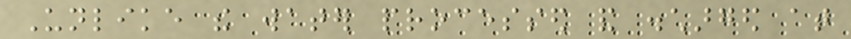Unlike the water processed and discharged at
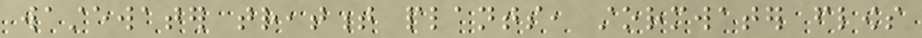wastewater treatment plants, stormwater flows
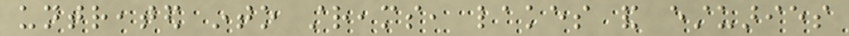untreated into streams, lakes and estuaries
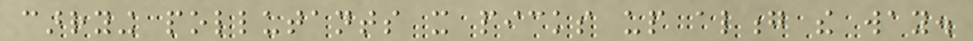carrying pollutants it picks up along the way.
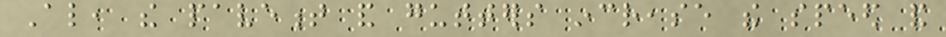Also, the pavement and gutters increase the speed and
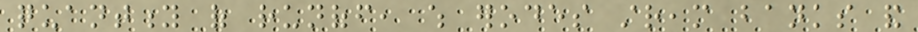quantity of runoff, which erodes stream banks and
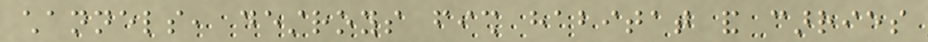channels, destroys fish habitat and carries
